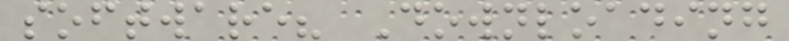software? Downloading
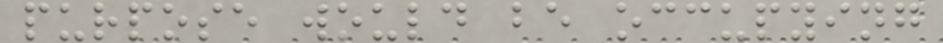purpose would be occupying
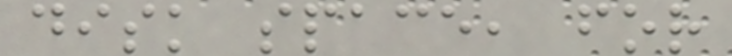disk space, for
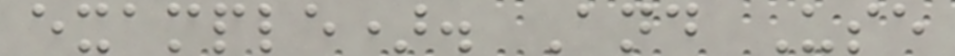example). And Use
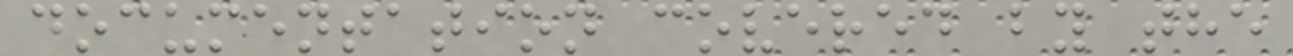documentation covered by the
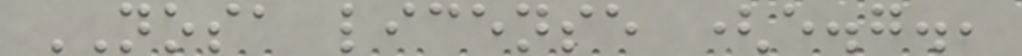NOSA license (e.g.,
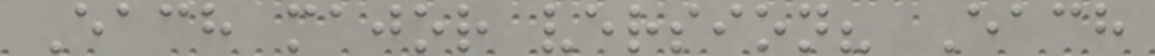Each major version? Each
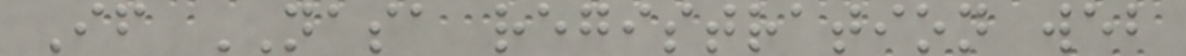If NASA registration web
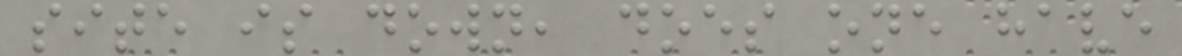site is down, does one have
